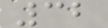32
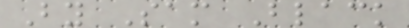By Sam Black
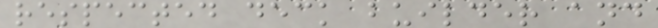respected deck builder and
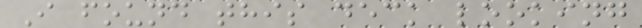I found this deck looking
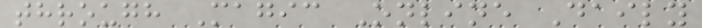through Magic Online Daily
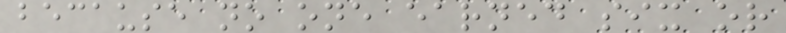because no one earned six or
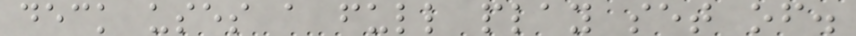deck uses a full play set of.
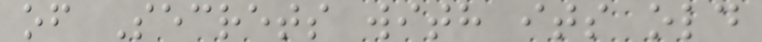of Secrets with its old
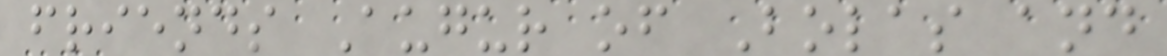friends Augur of Bolas and
